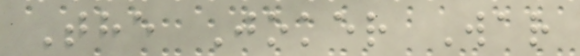The Joker War
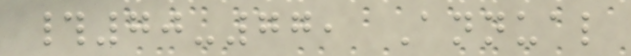#70-77, Annual
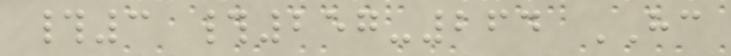#3 #257-264 HC
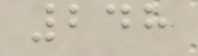248
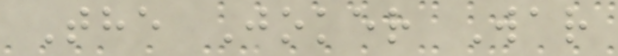The Joker War
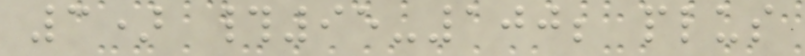3) #95-100; plus
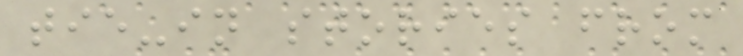tie-in stories from
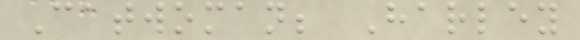Catwoman; Harley
